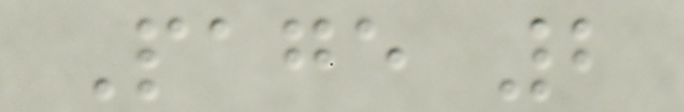Page 2
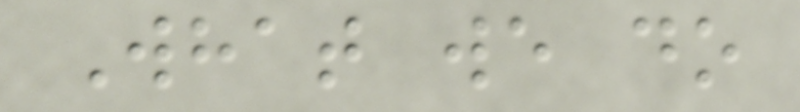What we do
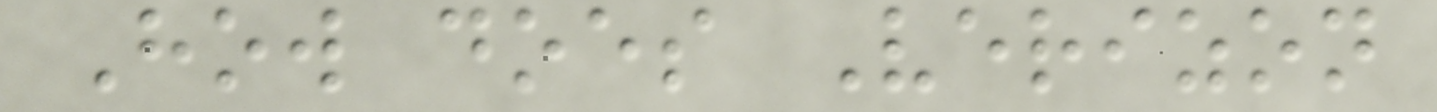How does Verizon
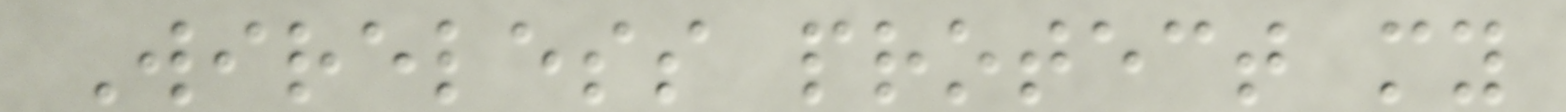Wireless protect my
